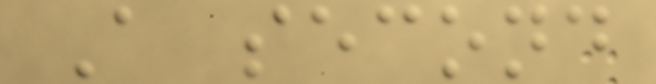A second
